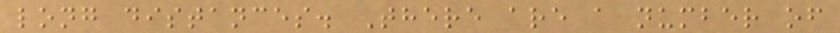long distances. There are a number of
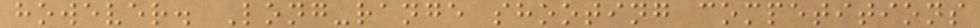however. Long-range shooting competitions
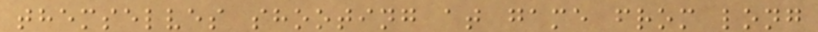themselves shooting at game from long
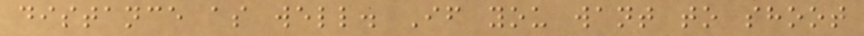distance as well. If you want to shoot
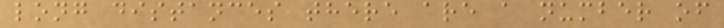long distances there are a number of
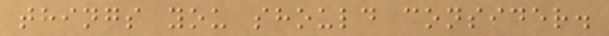things you should consider.
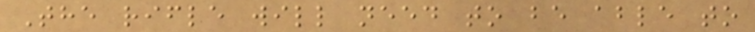The rifle will need to be able to
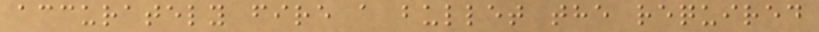accurately fire a bullet the required
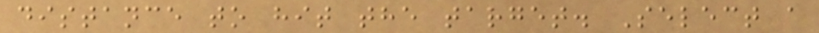distance to hit the target. Select a
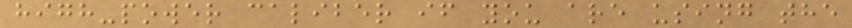high-power caliber if you are using the
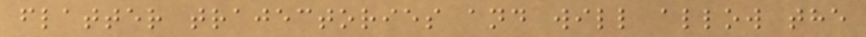flatter trajectories and will allow the
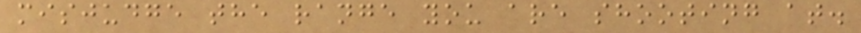misjudge the range you are shooting at.
